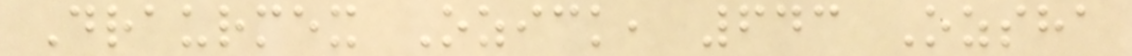Draurmex Ozick, 643 Ozsha
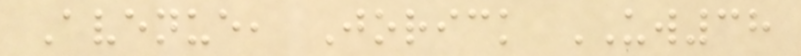Avenue, Jorick UW38
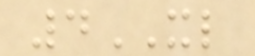4XL
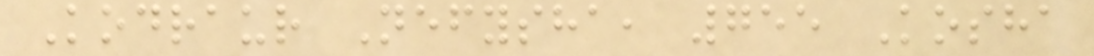Kodraur Nefysha, 755 Kosha
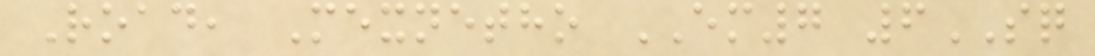Road, Mexnetho EM7 6SQ
